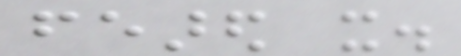feared it.
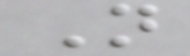Not
